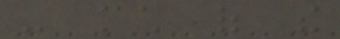- much of the
